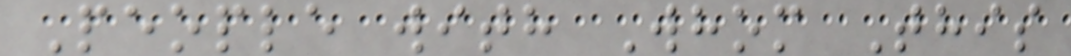People with Whom This
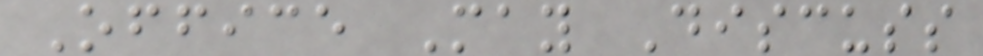Office May Discuss
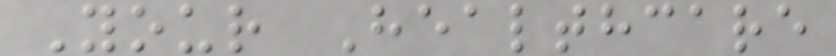Your Healthcare
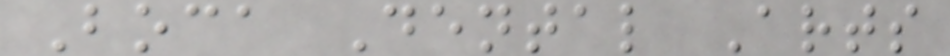Boca Dental Arts
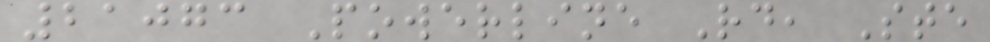21073 Powerline Rd, Ste
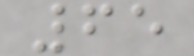65
